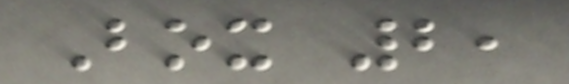Box 2,
